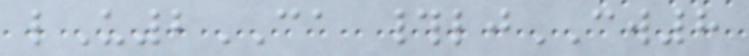lU2CA #ljCW8
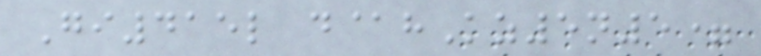Gi415l d@hKz5n5=
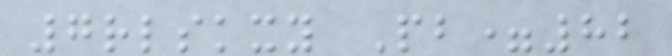7rlskxy Pb=82
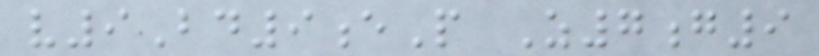v9Bd9eP Z7g9
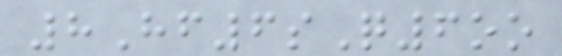8Hf6sQ6oo
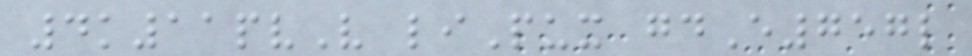4k11pvV liPux gdE757l
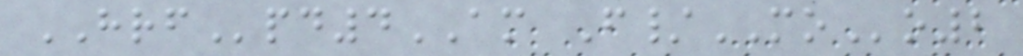HRFpd4AM F/MOo2
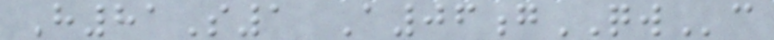H81S1 A06gQWc
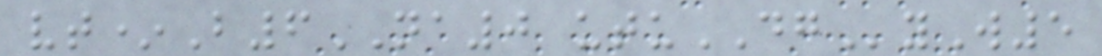vt*B6NA0 utuDGyW5
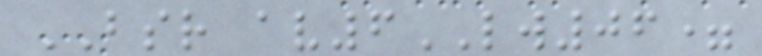BSR av6LW06=
